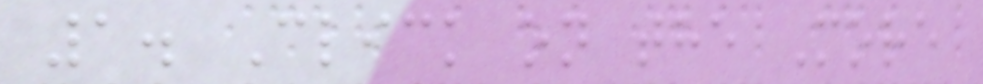1. Click on the More
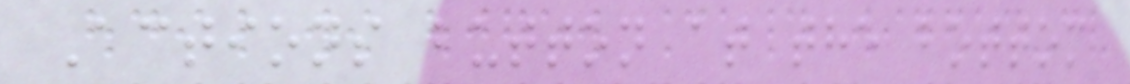Actions button at the bottom
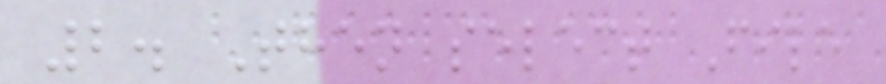2. Then select File
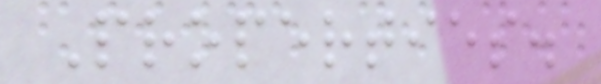Properties.
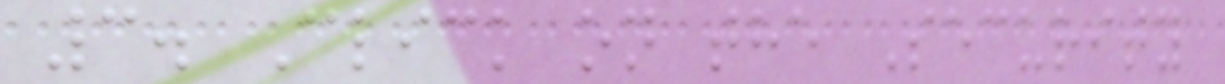3. Click on the Security
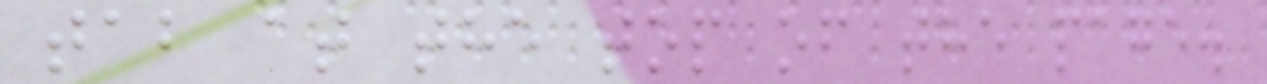tab at the top of the page.
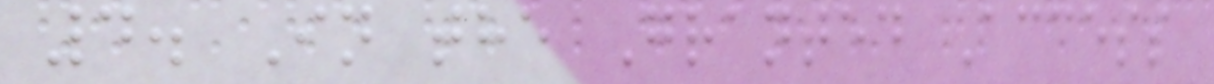4. In the Granted Access
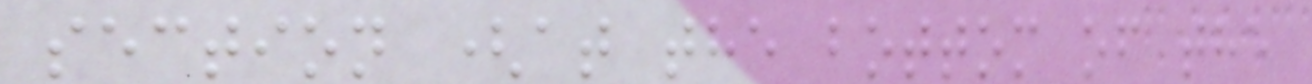section (at the bottom of the
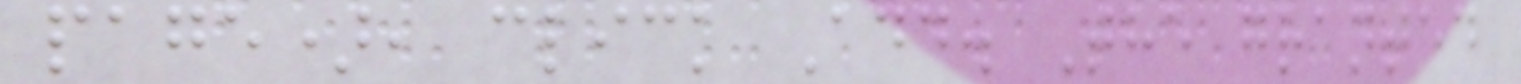page), click Add. The granted
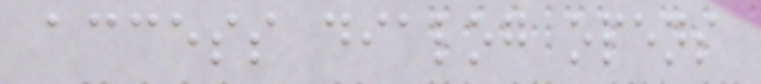access dialog opens
